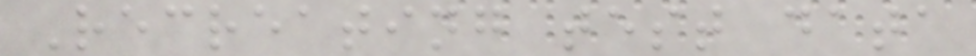Recreating test data
